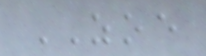ZOE
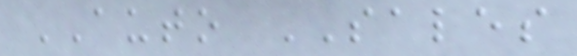AUTO SALES
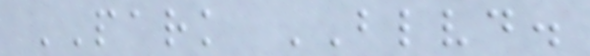PARK BLVD.
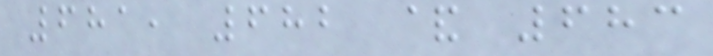681, 682 & 683
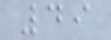49
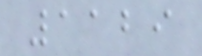1129
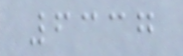6337
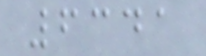6341
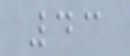43
